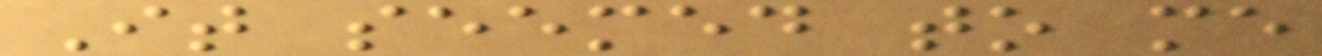It seemed to me
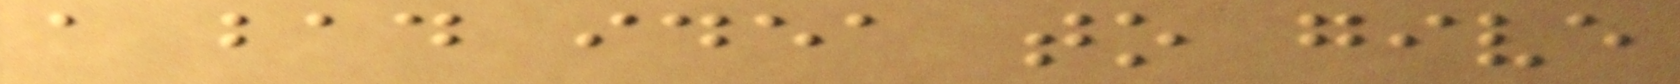a bad idea to give
